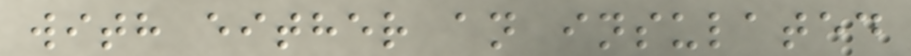with either an insulated
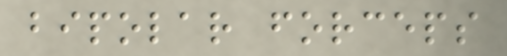bipolar forceps
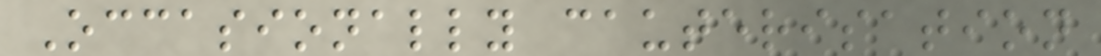Occasionally cauterisation
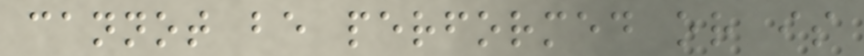cannot be performed or is
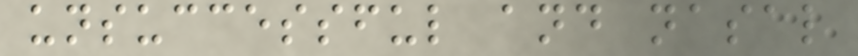unsuccessful and nasal
